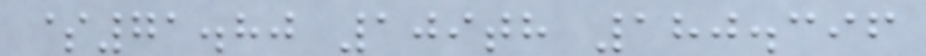$71.80 109th 180.396
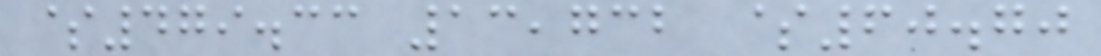$479.33 13,732 $60.70
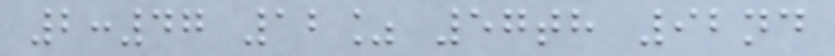2:47 12% 57th 92nd
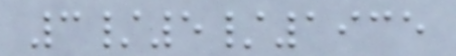3/5/1935
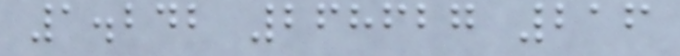1.242 268627 216
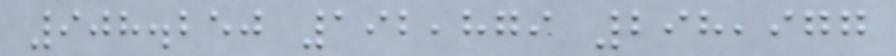908.250 192,879 298,977
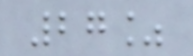27%
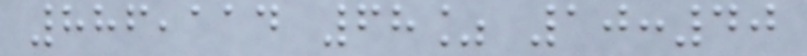886,114 68% 10:40
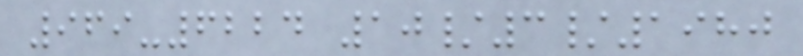969-6224 10/3/1980
